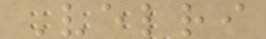Velri
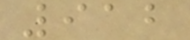912
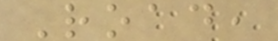Road,
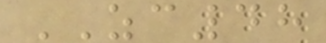ZC48
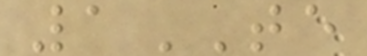1TE
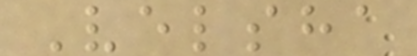Velsha
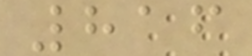816
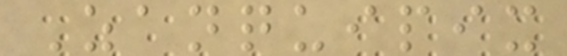Zanquipix
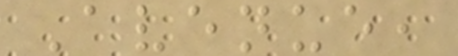Avenue,
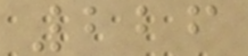226
